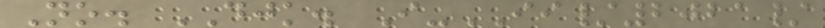No. DJK. I-II/2021/
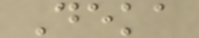Deka
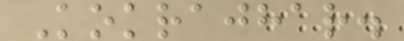Kokrajhar.
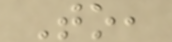To,
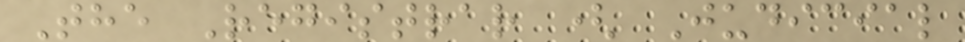The Registrar ( Judicial
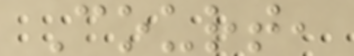Court,
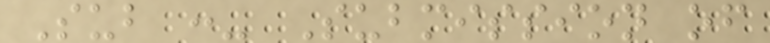Sub :- Submission of
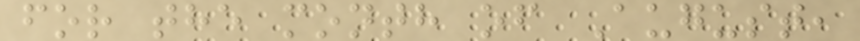for the month of August,
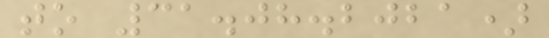to 31.08.2021)
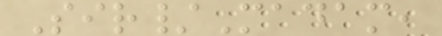Sir/Madam,
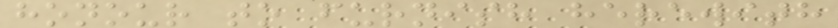honour to furnish herewith
